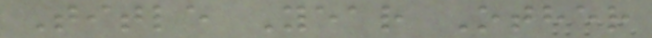Title Year Other
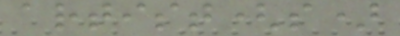artist(s)
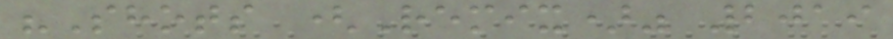"Shots (Remix)" 2019
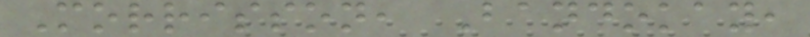Morrisson, Bandokay,
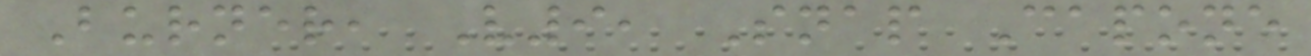Burner, V9, Snap Capone
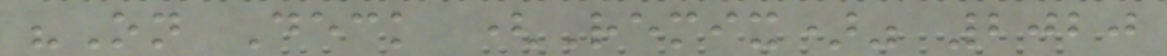"On Deck (Remix)" 2020
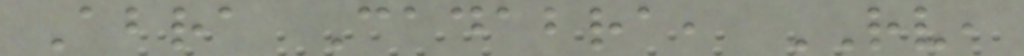Abra Cadabra, RV,
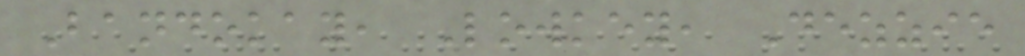Bandokay, Lowkey, Dezzie
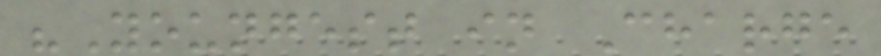"Youngest in Charge
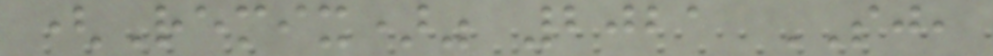(Remix)" 2021 SJ,
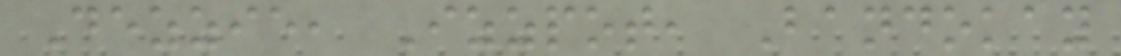Dezzie, Izzpot, Bandokay
